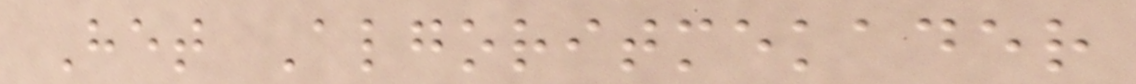Het Algoritmekader
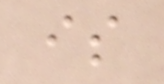is
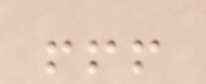!!!
